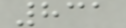831
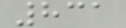831
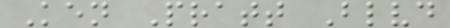Ken Pratt Blvd
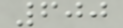600
